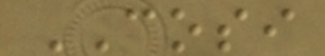COSI
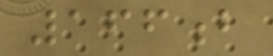166b
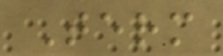Term
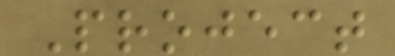Project
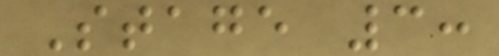Stage 3:
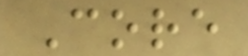Core
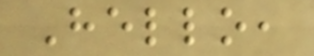Hello,
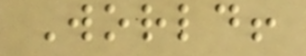World!
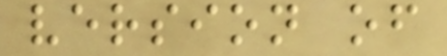version of
